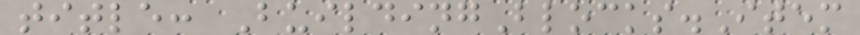title: BuildingBlocks.Item
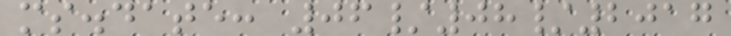ms.date: 06/08/2017
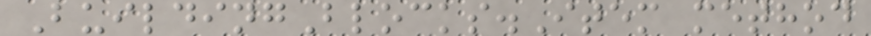BuildingBlocks.Item method
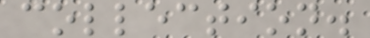collection.
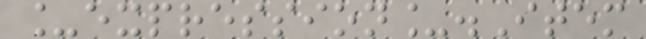_expression_.Item
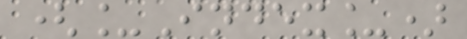(_Index_)
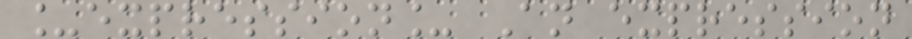_expression_ An expression
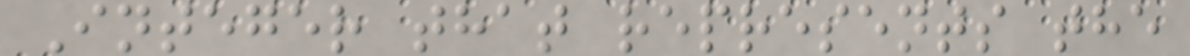Integer that represents the
